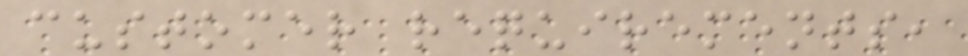customer requirements,
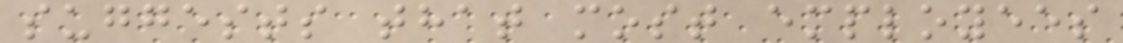suggests that most employees
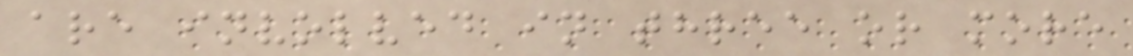are involved in three or more
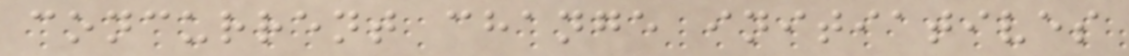concurrent change initiatives
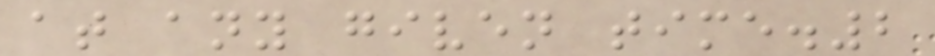at any given time.2
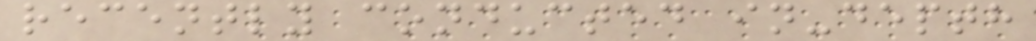recently conducted in-depth
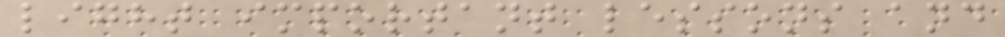light important lessons and
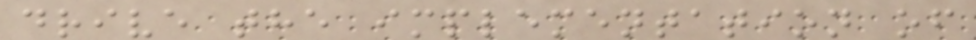drive the implementation of
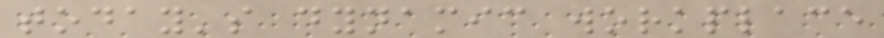today's dynamic workplace
